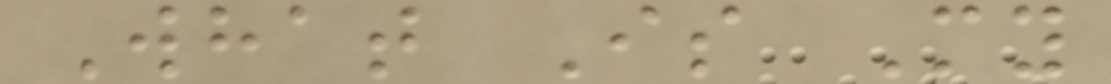What Is My
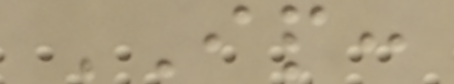IP:
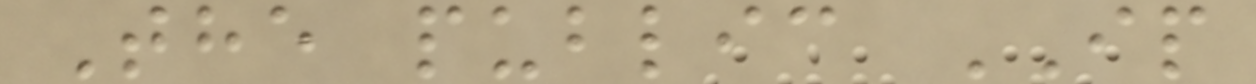The public IP
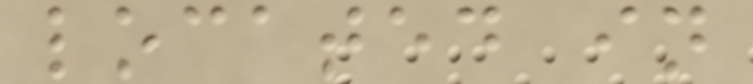located in
